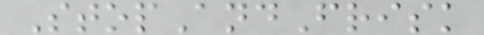StopAndFrisk
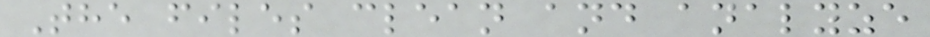The files clean and analyze
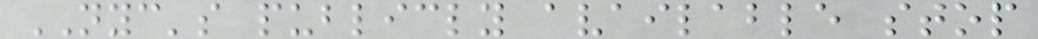NYC's publicly available stop
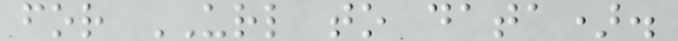for URL to data).
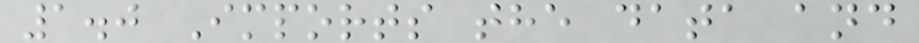1.0 Imports the data and
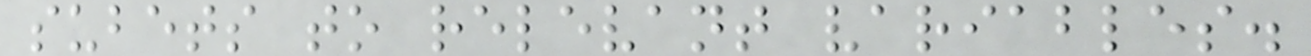subets to relevant variables.
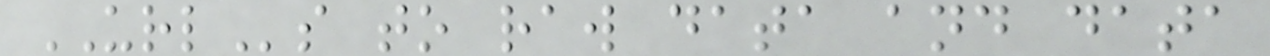URLs to raw data and data
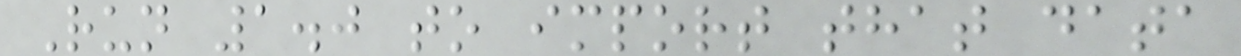Run 1.0 to import that data
